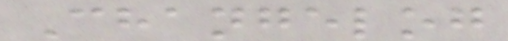Changelog
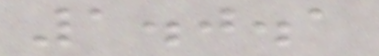1.0.1
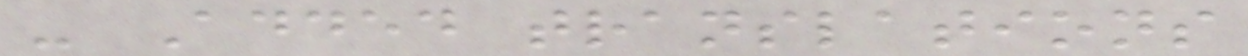- Added translations
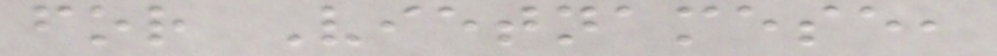for Vietnamese,
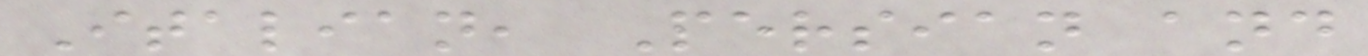Italian, Persian and
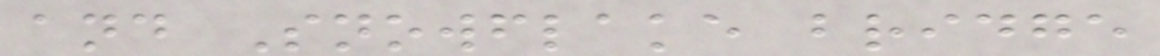and Snowflake bridge
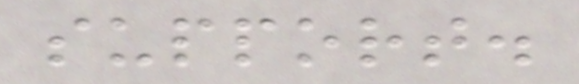support.
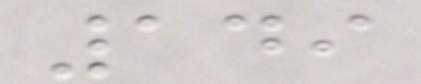149
